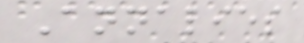Annalies
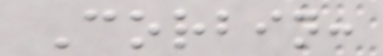Corbin:
